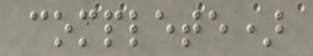complete)
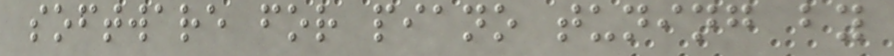software for piano tuning by
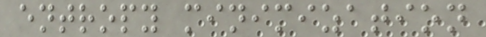entropy minimization
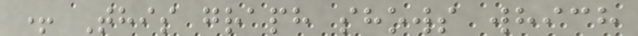+ This graph shows which
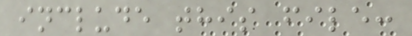include this file:
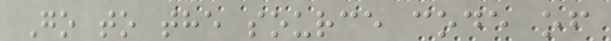Go to the source code of
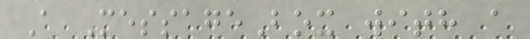A MessageBox with a
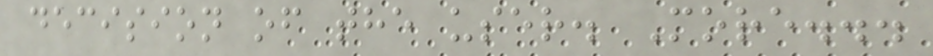decision of the user. More...
